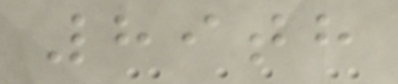89th
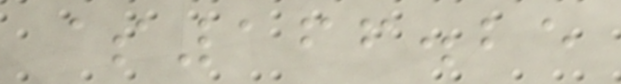$166.25
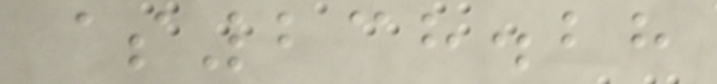$238.28
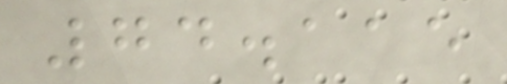74.115
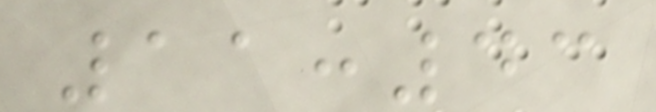11:43
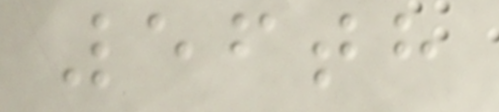56th
